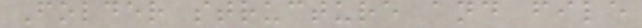Folder structure and file
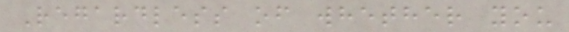Regardless of whether you
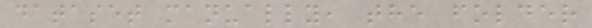dataset manually, the folder
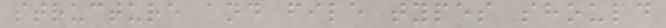structure and file types should
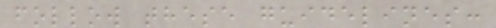follow these guidelines:
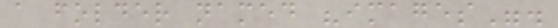a folder named "images".
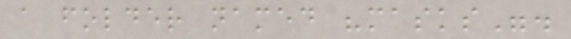a folder named "masks".
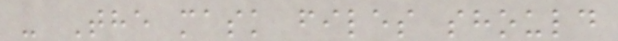- The mask files should
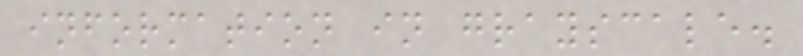information in grayscale.
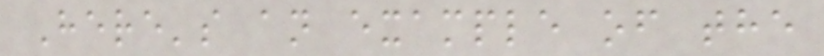Here's an example of the
